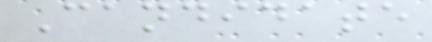Candidate
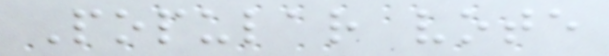Popular vote
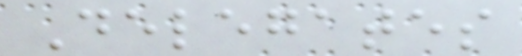Delegates
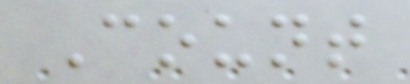Count
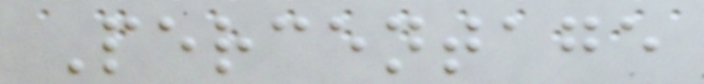Percentage
